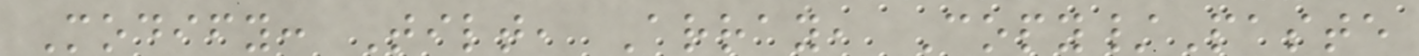Modify: Tilt, Array, Copy/Paste
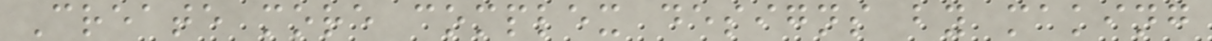Create more complex designs by making
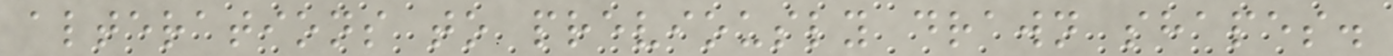alterations to previously drawn shapes.
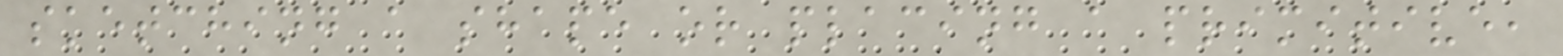sketching a shape or placing a primitive,
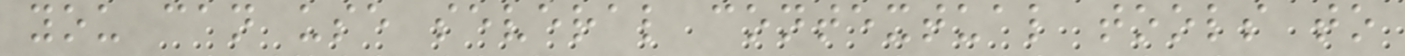you can use several contextual tools to
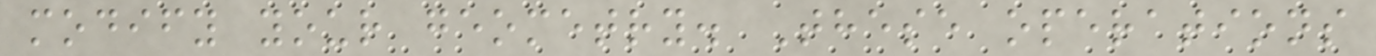modify your geometry. These operations
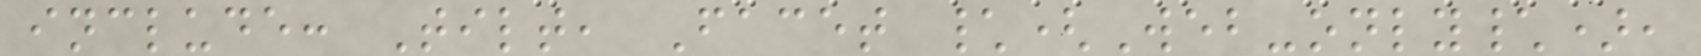include: Tilt, Facet \(Web-only\),
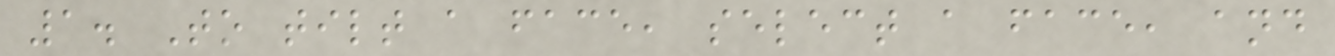1. To tilt a face, select a face, and
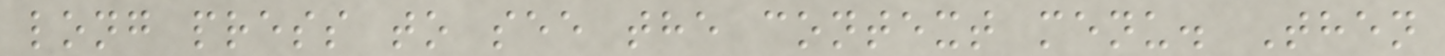long press to see the context menu. Then
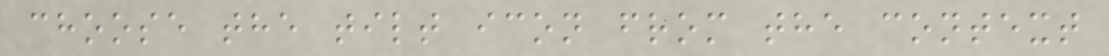choose the tilt icon from the context
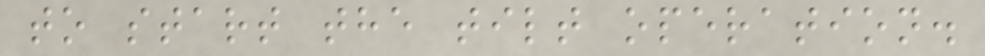to start the tilt operation.
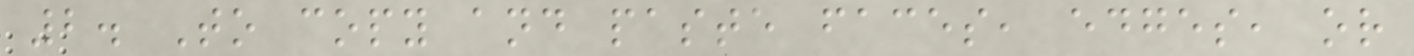2. To copy and paste faces, edges, or
